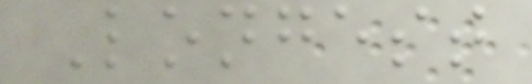Longest
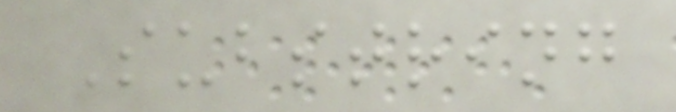Substring
